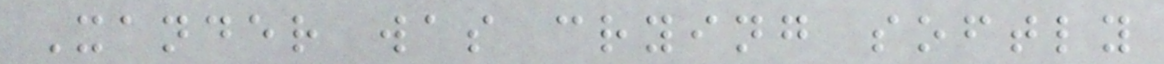Xander was crying softly
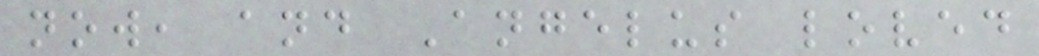now, and Angelus loved
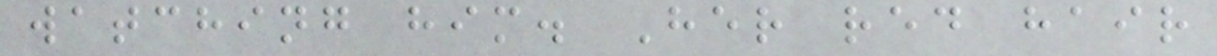watching him. Her red hair
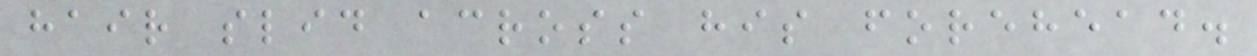hair slid across his forehead.
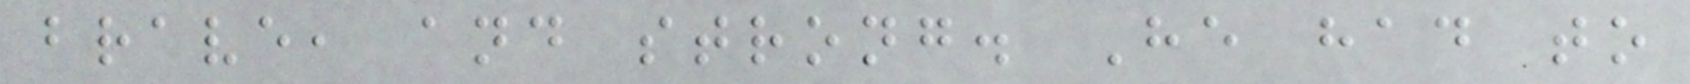brave, and strong. He had to
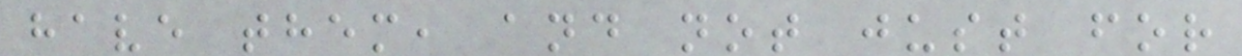have them, and not just for
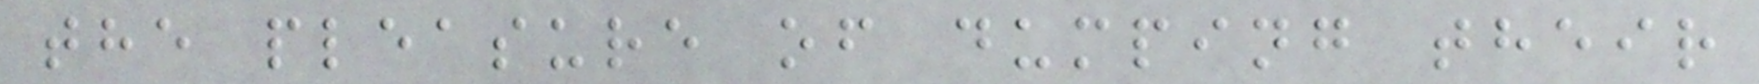the pleasure of dumping their
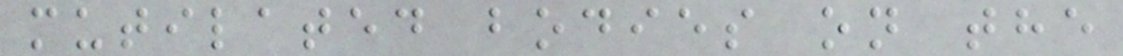mutilated bodies on the
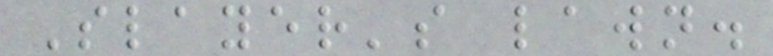Slayer's lawn.
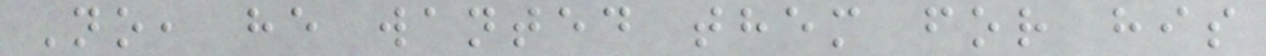No, he wanted them for his
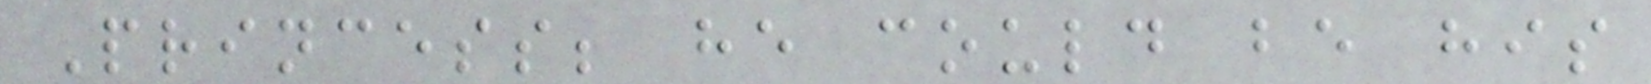Princess; he could be his
